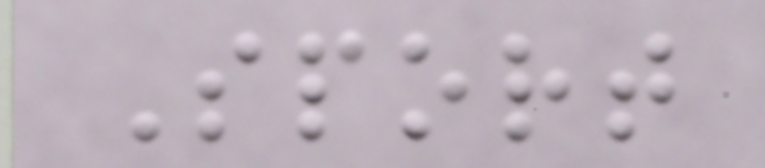Sport
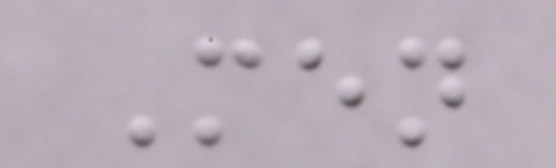Men
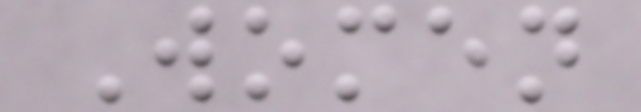Women
